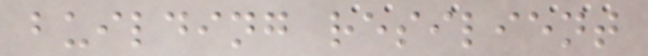building resilient
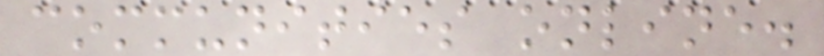communities online.
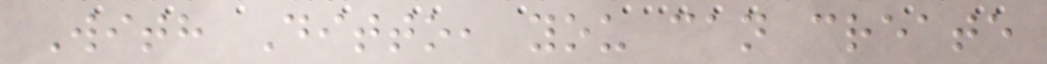With Ditto, you can create
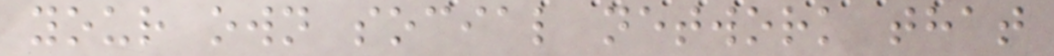your own social network that
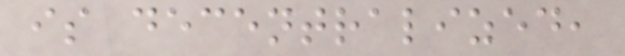is decentralized,
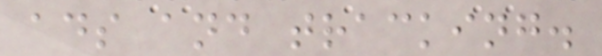ads and tracking.
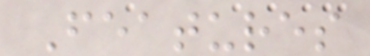Features
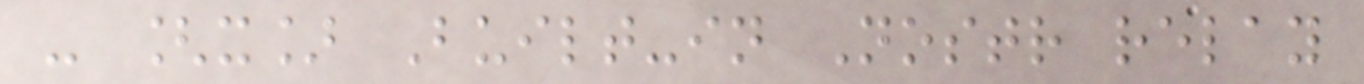- [x] Built-in Nostr relay
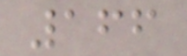166
